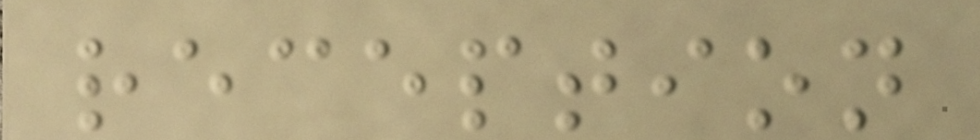reception
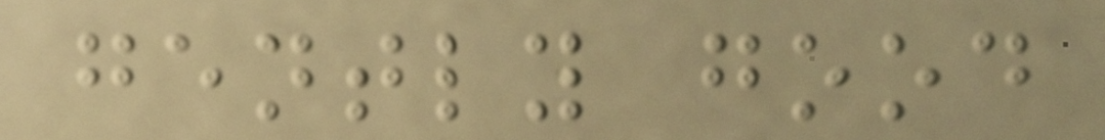gently good
